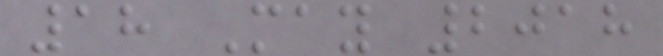18 May 2018
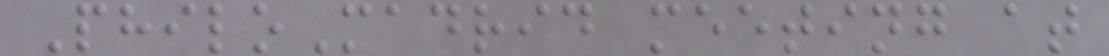PhiloMadrid meeting at
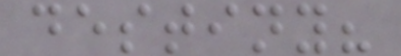destiny?
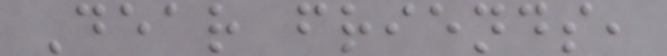Dear friends,
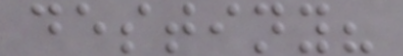destiny?
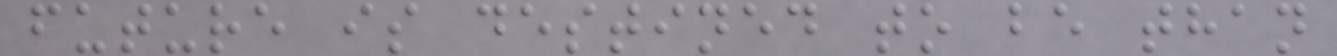future is destined to be than
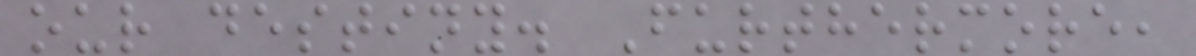our destiny. Furthermore,
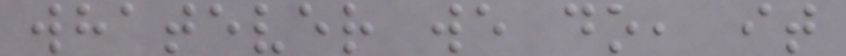whatever we do, it
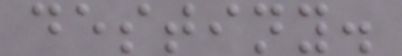destiny.
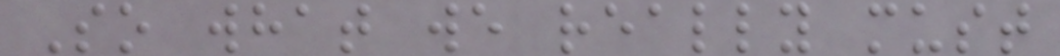So what we really must
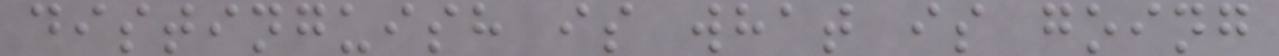distinguish is what is going
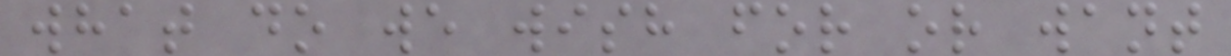what do we wish for or want
